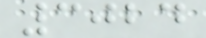3024
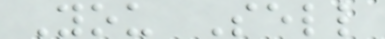You Sell
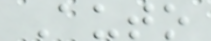Auto
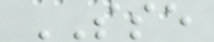SSE
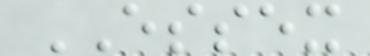ESSEX
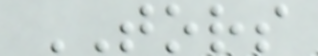TORS
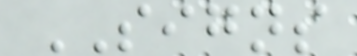SIGNS
